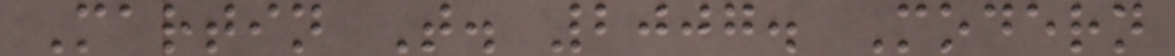Martin T. 2007. Modern
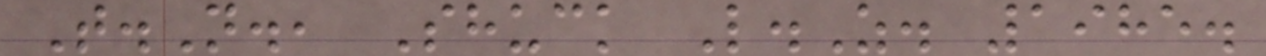T.N., Shuck L.Z. 1985.
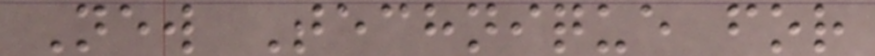New Technique for
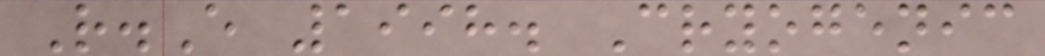R.E 1998. Cryogenic
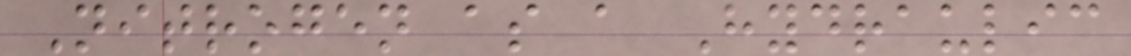Nitrogen as a Hydraulic
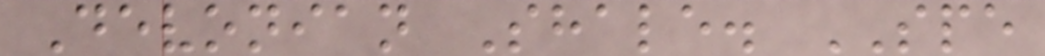Devonian Shale. SPE
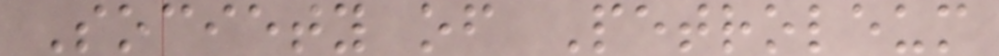Society of Petroleum
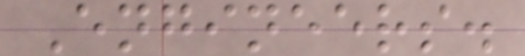Engineers.
